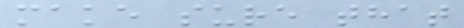make sure that
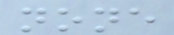none
